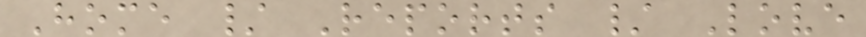Home / Reports / Love
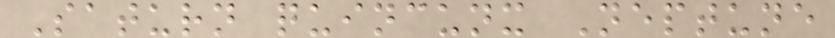Saturn quincunx Neptune
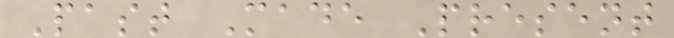Past Made Present
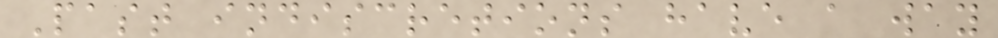Past indiscretions have a way
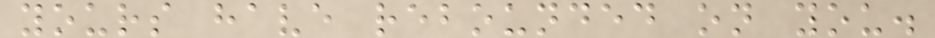yours have rebounded on you.
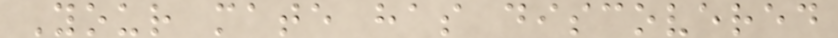Your mate has discovered
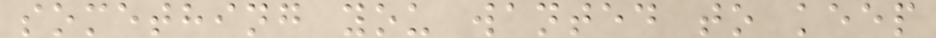something you wanted to keep
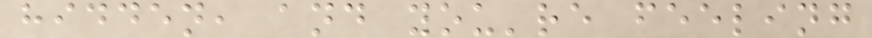hidden, and you're feeling
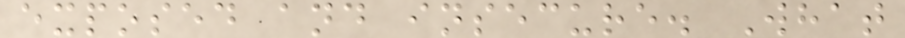exposed and insecure. What
